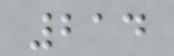214
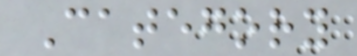Category
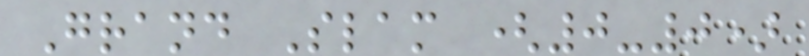Grand Slam (0-0)
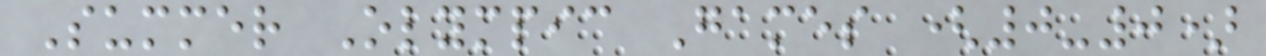Summer Olympic Games (0-0)
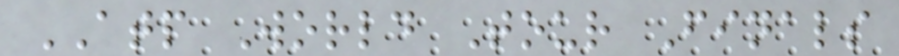ATP World Tour Finals
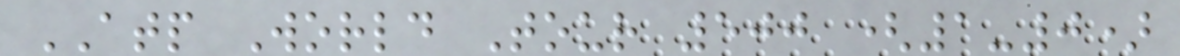ATP World Tour 500 (1-0)
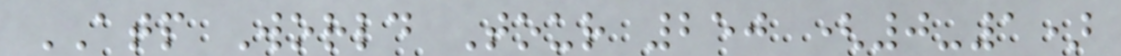ATP World Tour 250 (0-1)
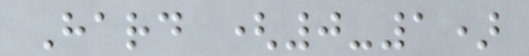Hard (0-1)
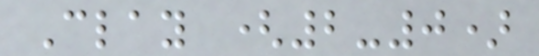Clay (2-0)
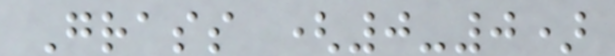Grass (0-0)
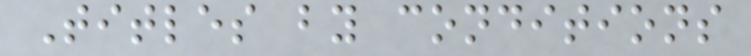Titles by conditions
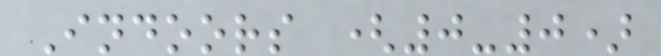Indoors (0-0)
